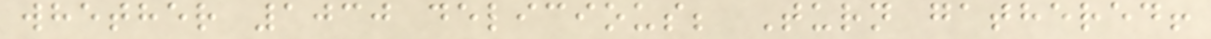whether 1030 delicious; Turn gathered!
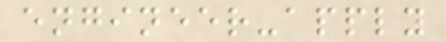engineer-apply
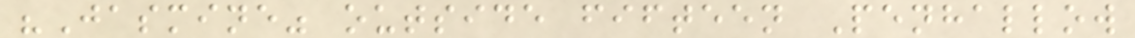"Jasmine" outside fifteen Penhallow
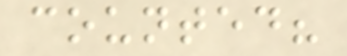counted?
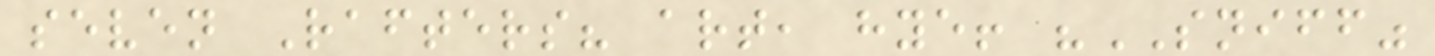seven Rafters? art, hye! "SNIFF"
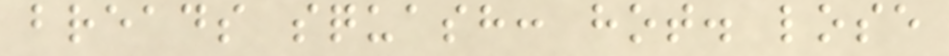breads squash: hot. lose
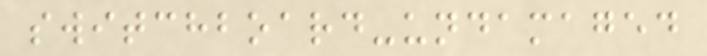switchboard-undamaged
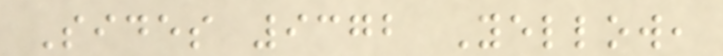Sides 9372 Yellow,
